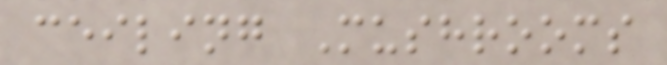ceiling Mushrooms
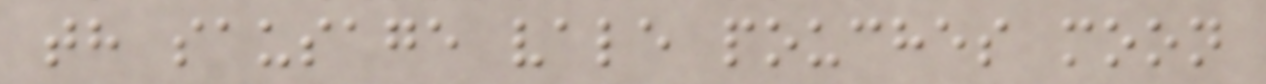th sausage vale pouches moon
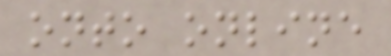onto online
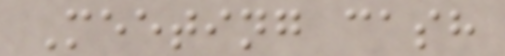Meeting cash
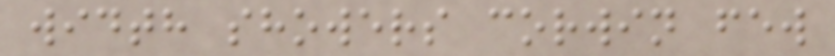width showers corwin few
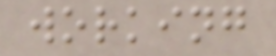working
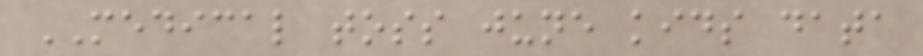MEDICAL toss june kids data
